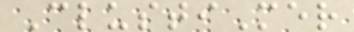ClustiMer
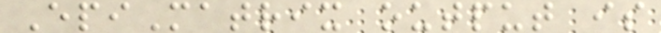EpiMatrix output is
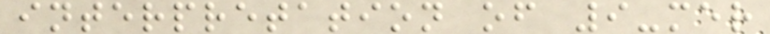interpretation of 9-mer
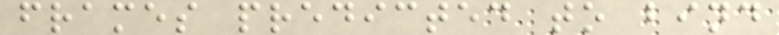frames predicted to bind
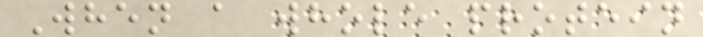When a whole protein
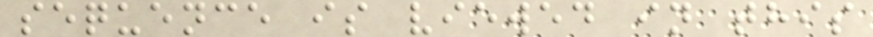sequence is viewed in this
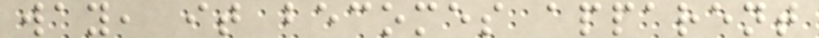way, it becomes apparent
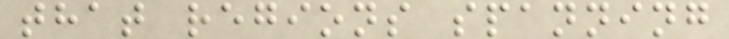that regions spanning
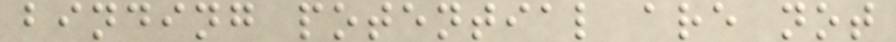binding potential are not
